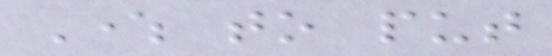Where to put
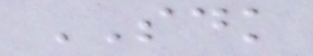SDK
